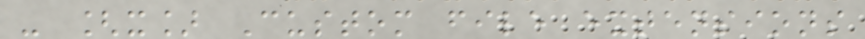- [x] Custom file extensions
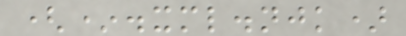(*.xml.njk)
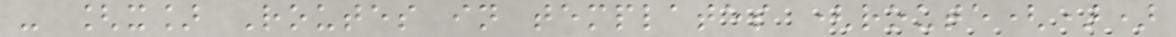- [x] Routes in templates (route())
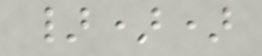}))
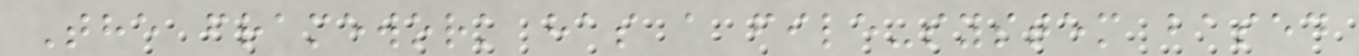The framework has a file-system based
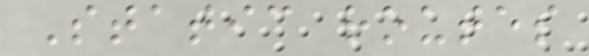Static routes
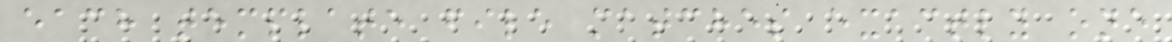each template file matches exactly one
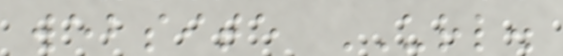website URL.
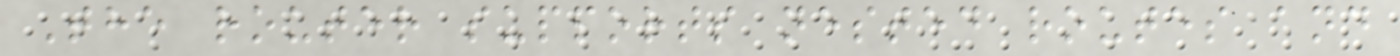The router supports nested routes and
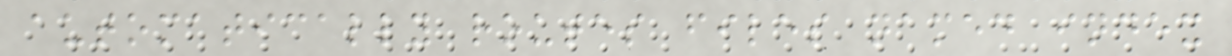automatically routes files named index
